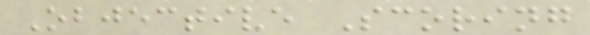Objective Scoring
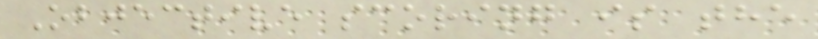Objective scoring is the
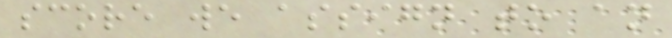score we assign to an
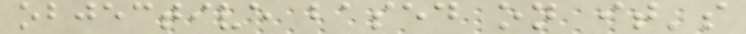objective based on it's
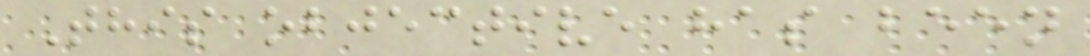This objective has been
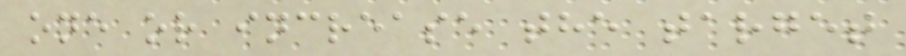one or increase the target
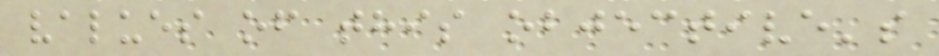values of this objective's
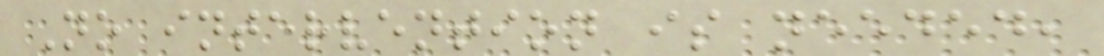No intervention is needed,
